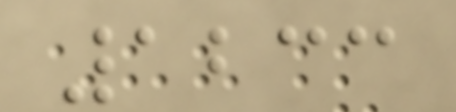1233
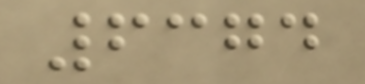6374
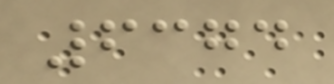6374
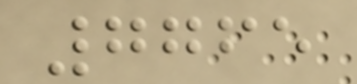7765
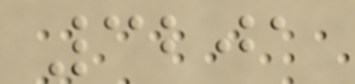3201
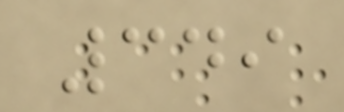349
